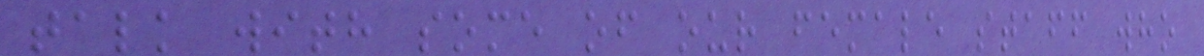talk with some of our female staff who
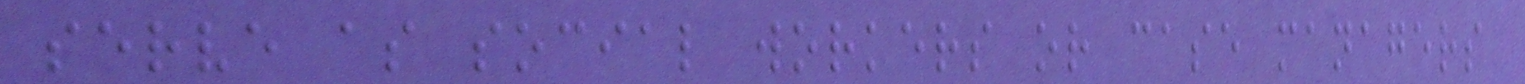serve as social workers or case managers
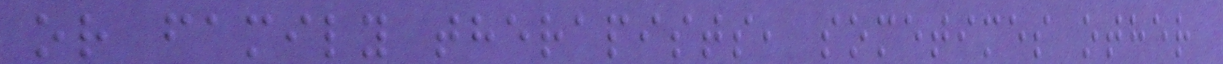or family therapists, sometimes other
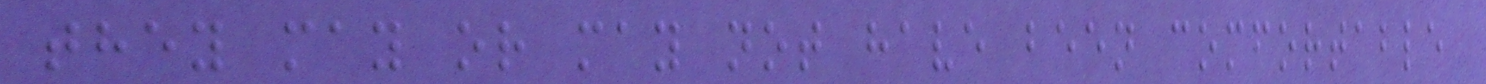they may or may not have been comfortable
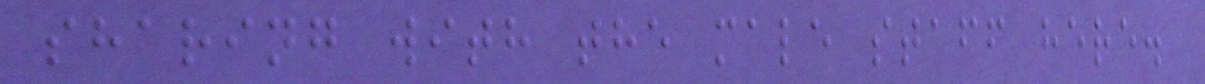sharing with the male staff here.
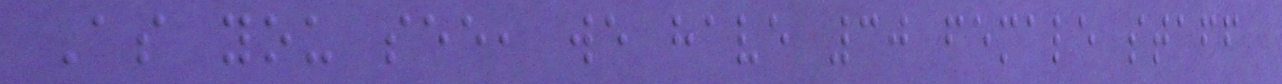As you see, we have 30 female staff
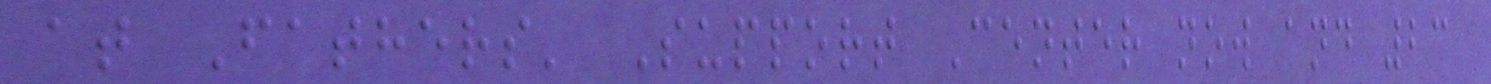at Fathers' Support Center now and 23
